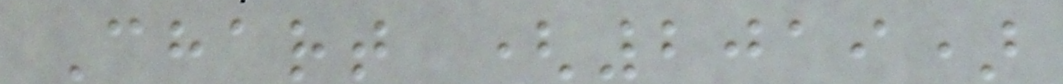Chart (2019)
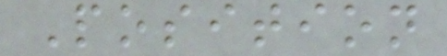Position
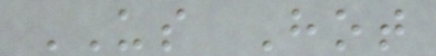US Hot
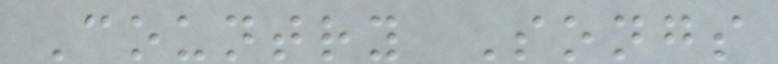Country Songs
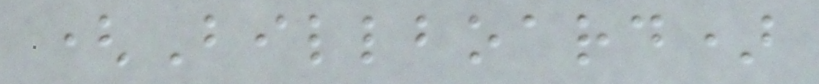(Billboard)
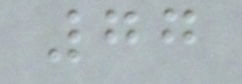77
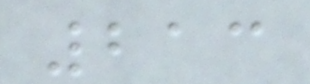213
